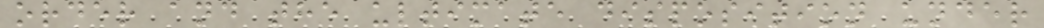order and the ultimate disposition under
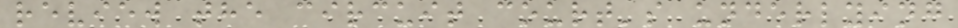review the circuit court's underlying
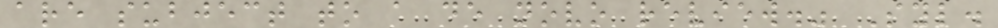are subject to a de novo review." Syl.
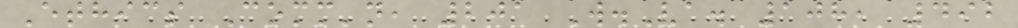Ethics Comm'n, 201 W.Va. 108, 492
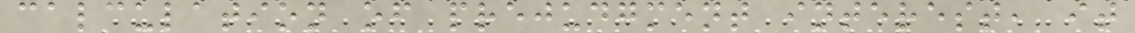calculation of prejudgment interest, it
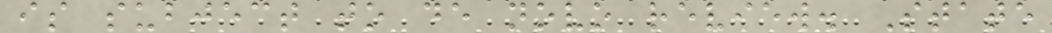is subject to de novo review. State
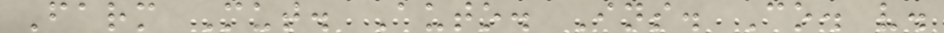Farm Mut. Auto. Ins. Co. v.
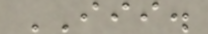III.
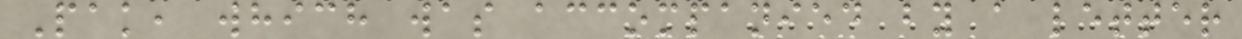Pak, which was accompanied by a letter
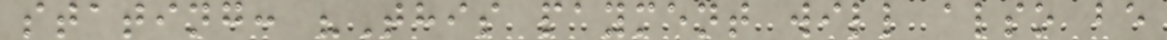stating: "This payment will also be
